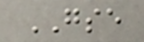GSE
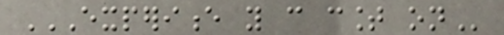EXPERIENCE YOU CAN COUNT ON
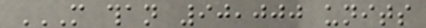MORE THAN 90,000 UNITS
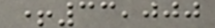+33,000
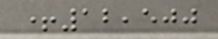+12,500
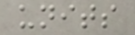units
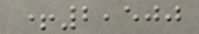+2,500
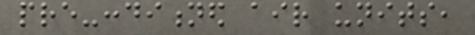pre-conditioned air units,
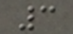3
